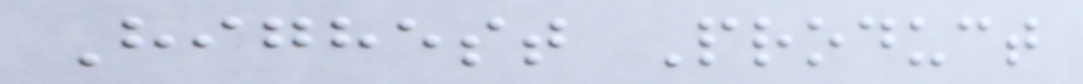Highest Product
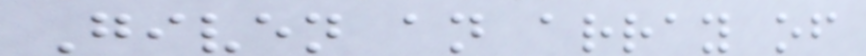Given an array of
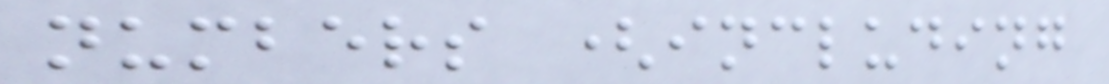numbers (including
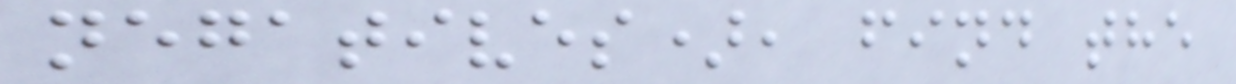negatives), find the
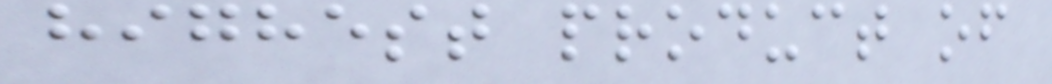highest product of
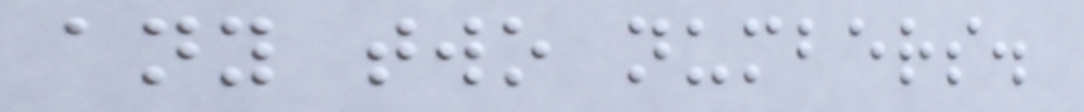any two numbers.
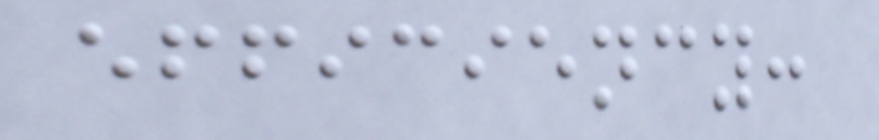efficiency:
